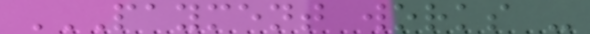PAYMENT WORKS -
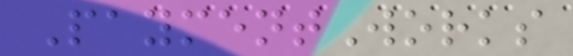PaymentWorks
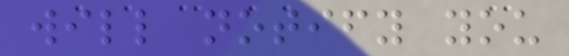will notify you
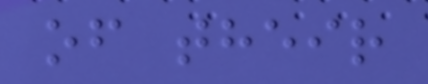of their
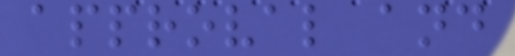approval and
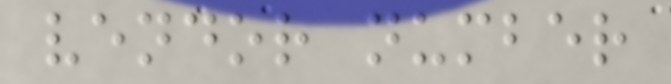vendor number
